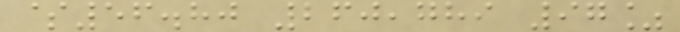$56.80 260,789 97%
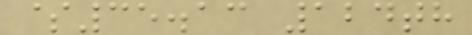$35.13 124th
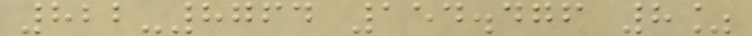822-8764 154.476 8%
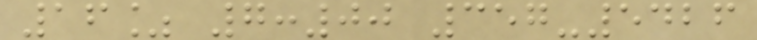16% 7:00 357-5426
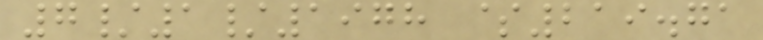7/1/1978 $219.71
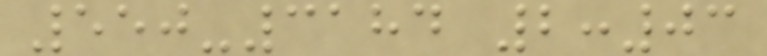550-3184 2:03
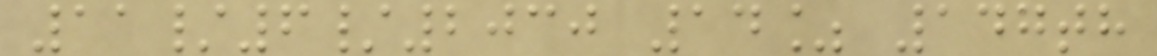11/6/2030 14% 147th
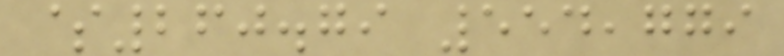$260.79 554,779
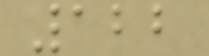122
